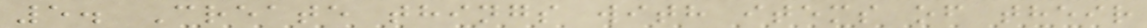5. Create things with items of their
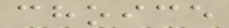choice
